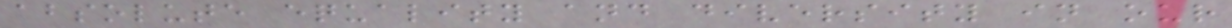absolute equality and diversity in our
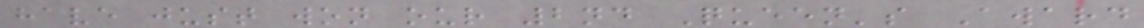have just won our 2nd Queen's Award
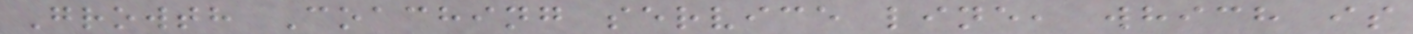Growth Coaching service line, which is
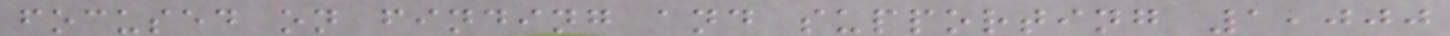focused on finding and supporting 1,000
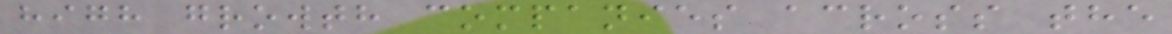high growth companies across the
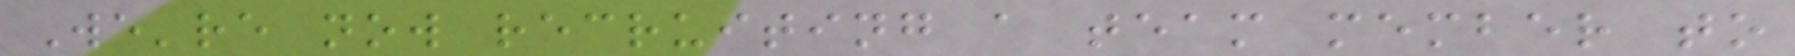We're now recruiting a team member to
